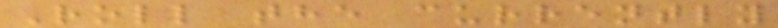Roll the currently
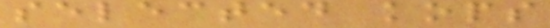selected kops
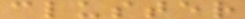cluster
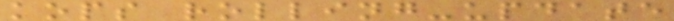kops rolling-update
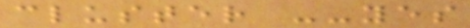cluster --yes
